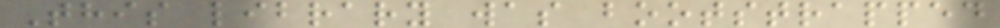This library was bootstrapped
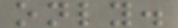only.
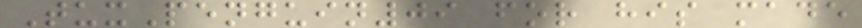TuxPenguin09 for his made
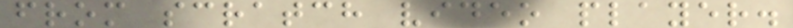from scratch video player.
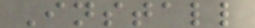Install
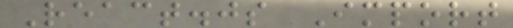React.js Import
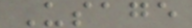Usage
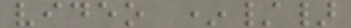video */}
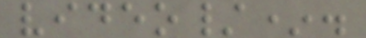video/*.
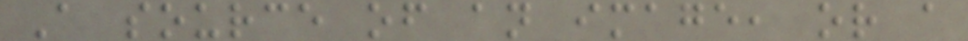A source of an image, or a
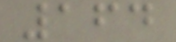164
